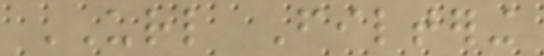URL Filtering
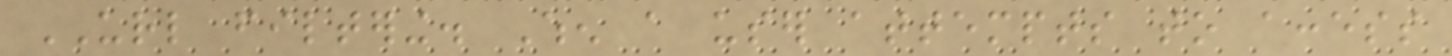URL filtering. When a user attempts to access
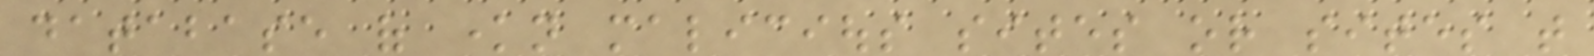database of known malicious sites or sites that
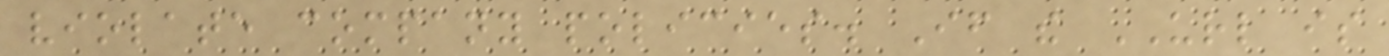violate company policies. If the URL is
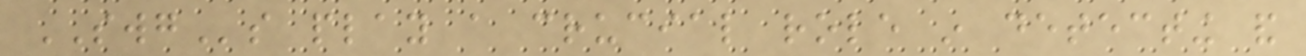SWGs play a crucial role in detecting and
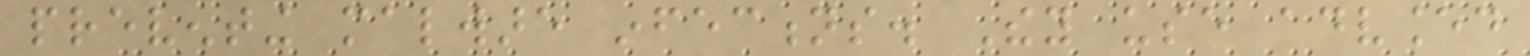preventing malware infections. They use advanced
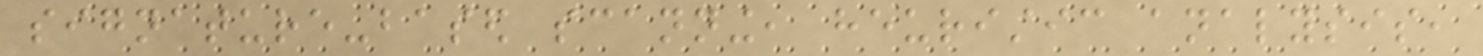signature-based scanning, heuristic analysis,
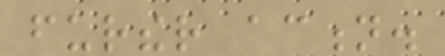further action.
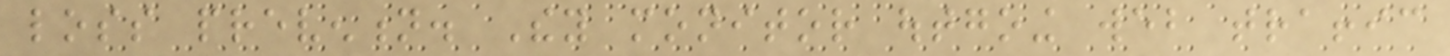loss prevention. They monitor outgoing web traffic
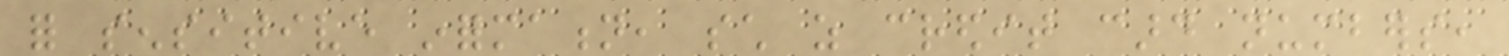for sensitive information, such as credit card numbers,
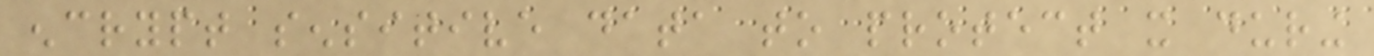encrypt sensitive data to protect it during
